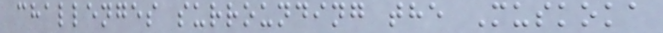challenges surrounding the Muskoka
